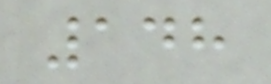148
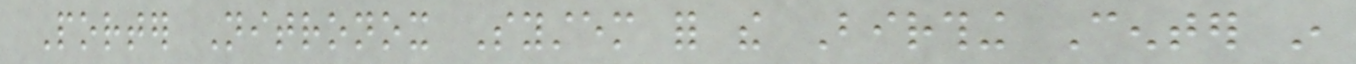Porter Nitronox System for the Birthing Center in
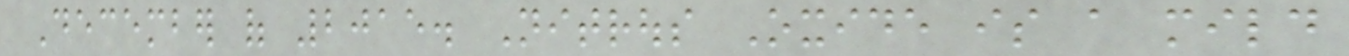December of 2015. Nitrous Oxide is a mild
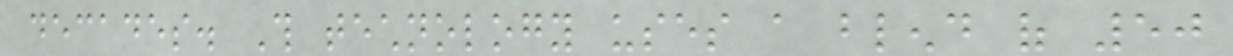decades. This technology uses a blend of 50
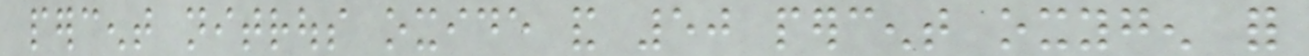percent nitrous oxide and 50 percent oxygen for
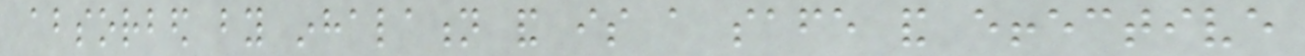absorbed by inhalation and is a safe and effective
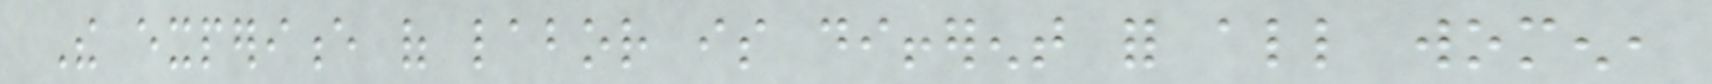The experience of labor is different for all women,
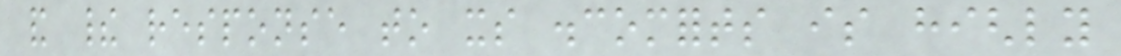and their response to its discomforts is highly
